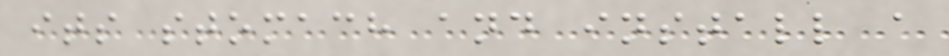its stomach and install a
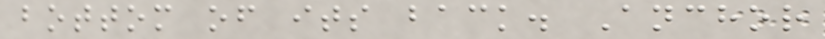bottom of its back. Anchor
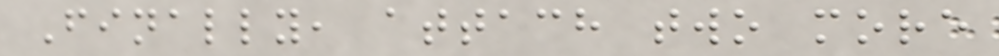Finally, attach two more
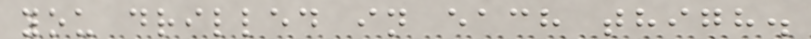you drilled in each thigh.
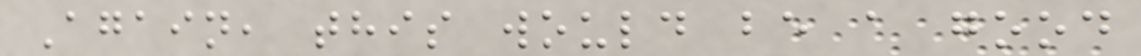Again, this would be a good
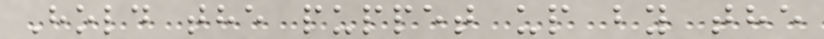Hold the puppet up by the
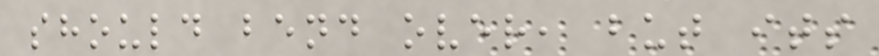should bend over, but its
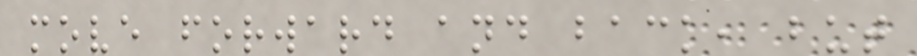move forward and back, but
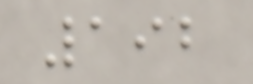192
